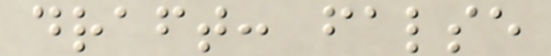draft: false
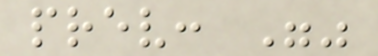prev: ""
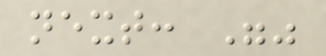next: ""
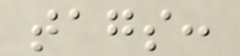tags:
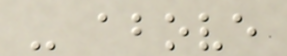- above
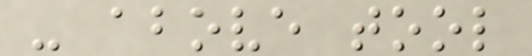- above tool
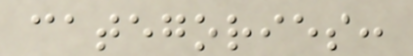categories:
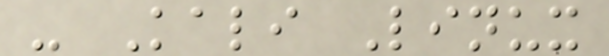- Kali Linux
